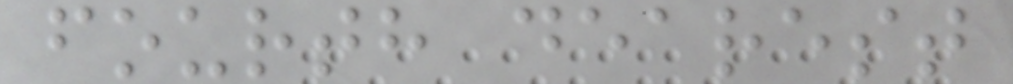fourth dearest
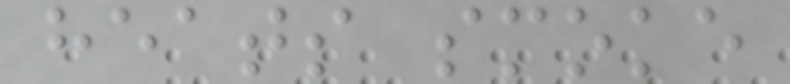heats smoke
